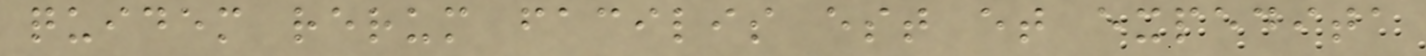quidem rerum facilis est et expedita
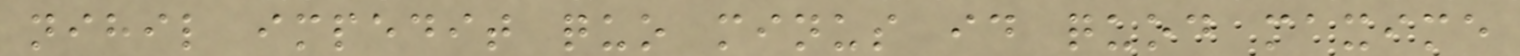nihil impedit quo minus id quod maxime
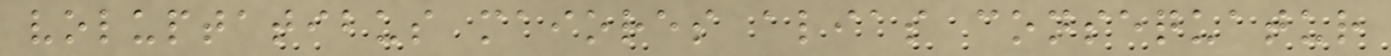voluptatibus maiores alias consequatur
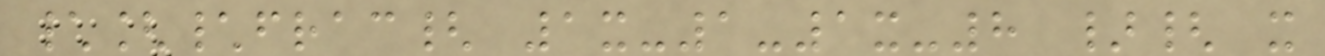\[\frac{ 1x-1-1x-8 }{ x
